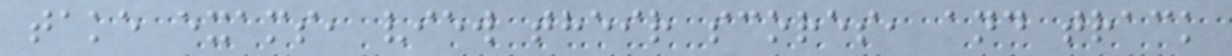take exams, view their scores, and track
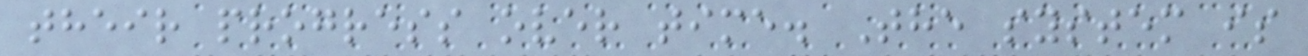their progress over time. The system is
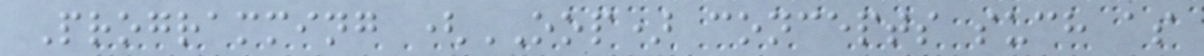Programming (OOP) concepts such as
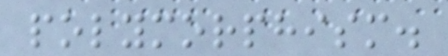polymorphism.
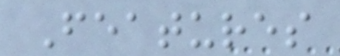Features
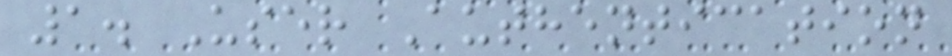1. User Authentication
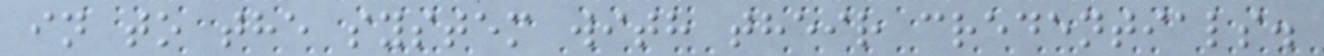in to the system with their credentials.
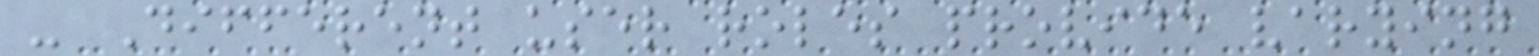- Different user roles provide varying
